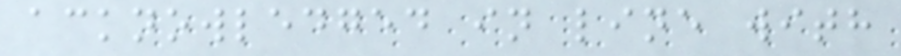acknowledged in line with
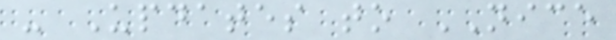- Updates to NICE
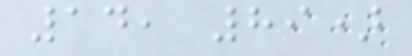14, 89)
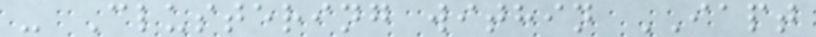- Clustering within IAPT
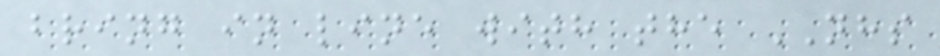bring in line with the NHS
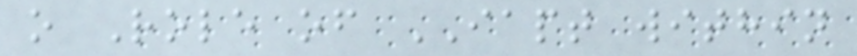o Role of IAPT within
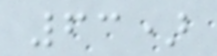63)
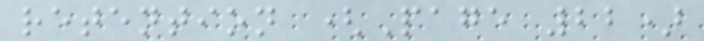retention (Page 22)
